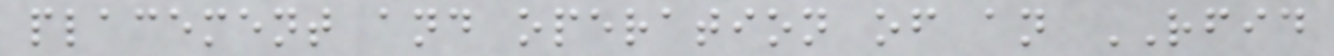placement and operation of an RFID
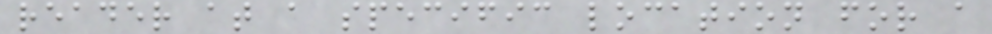reader at a specific location for a
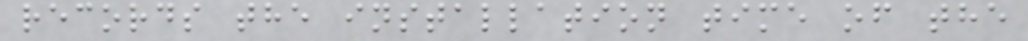records the installation time of the
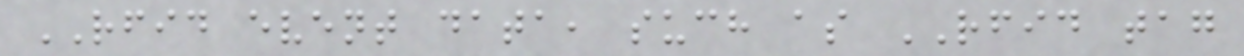RFID event data, such as RFID tag
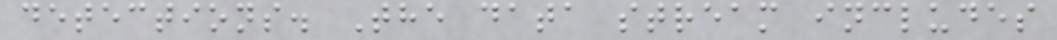detections. The data stream includes
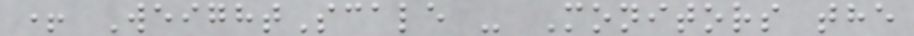+ WeightScale - Monitors the
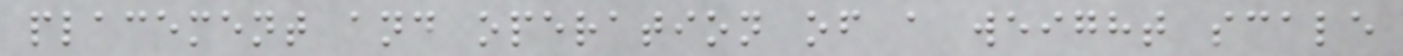placement and operation of a weight scale
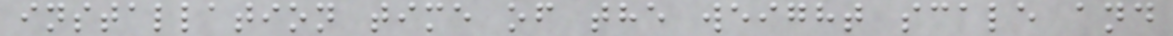installation time of the weight scale and
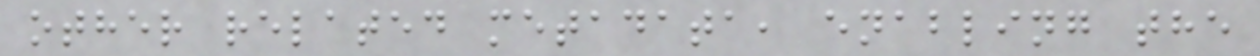other related metadata, enabling the
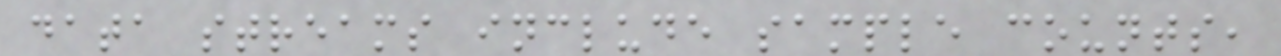data streams include sample counts,
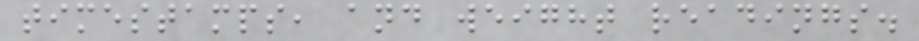timestamps, and weight readings.
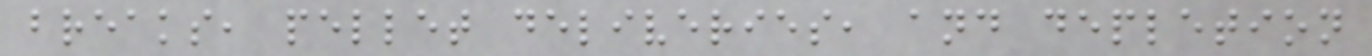breaks, pellet deliveries, and depletion
